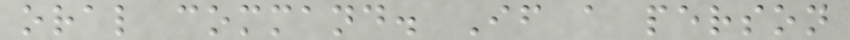oral command. If a person
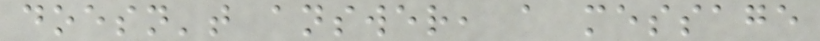doesn't answer, a message
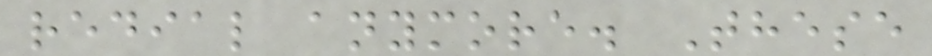redial anymore. These
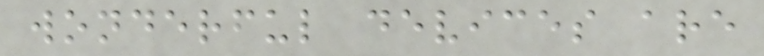wonderful devices are
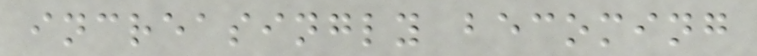increasingly becoming
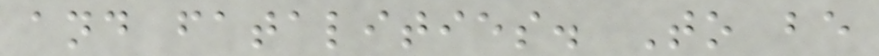and fatalities. To be
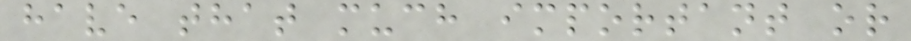have that much important or
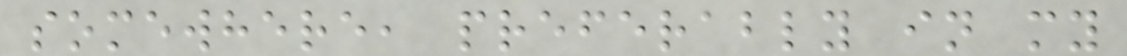somewhere, preferably in my
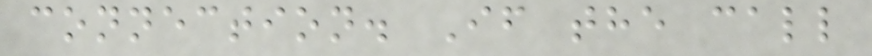connection. If the call
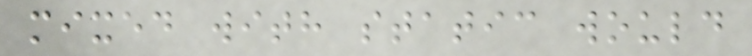mixed with static would
